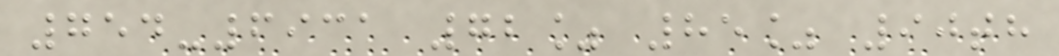754-6931 72% 85% 90th
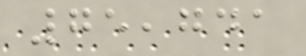75,741
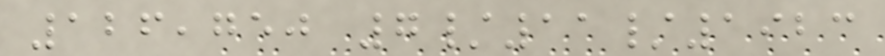126,750 7/11/1923
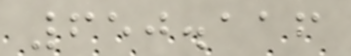650.116
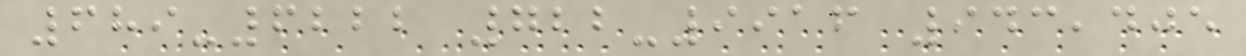689-6222 722-9916 943,405
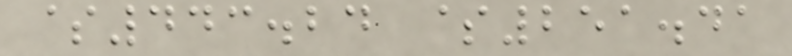$443.24 $251.41
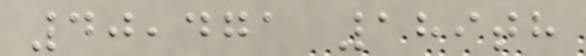40,471 189th
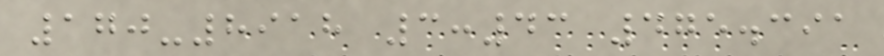170-8918 3:43 475.391
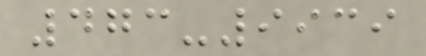473-9939
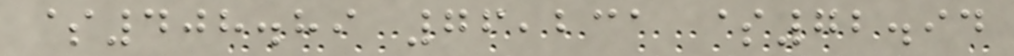$408.89 76,231 $72.94
